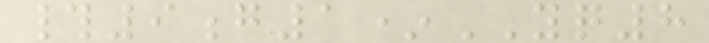#9g1*YQ8
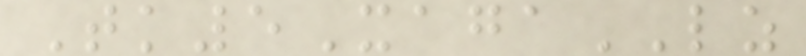Tk5XagaLZ
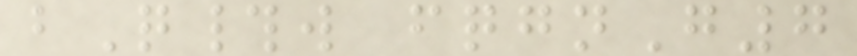bQ#w fqgnG7
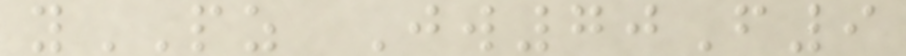yPZ Jw70F9
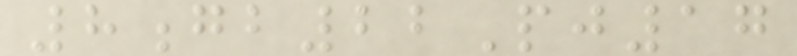8gb22Pj17
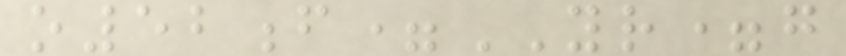o52f=YR=g
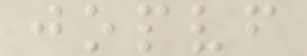jopvf
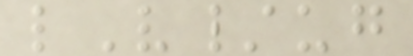lV/ug
